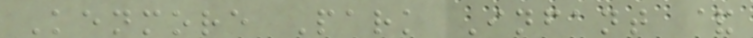Kenmore Park Infant &
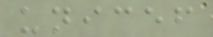unicef
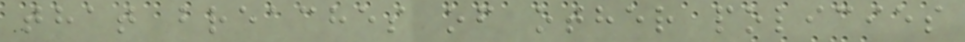that breaches of other policies
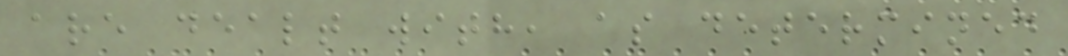are dealt with, as determined
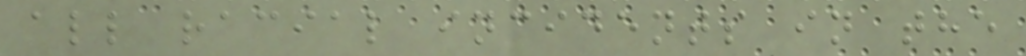all racial incidents in the
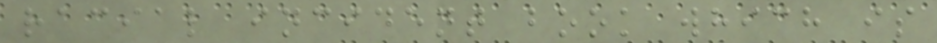racial incident book which is
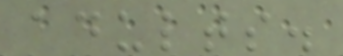adults.
